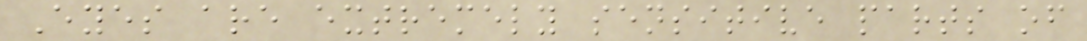Eyes are extremely sensitive parts of
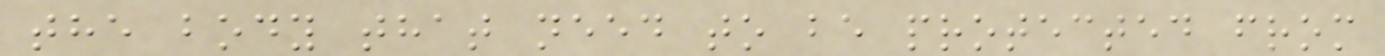the body that need to be protected from
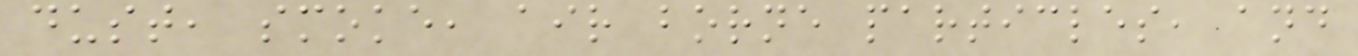dust, smoke, air borne particles, and
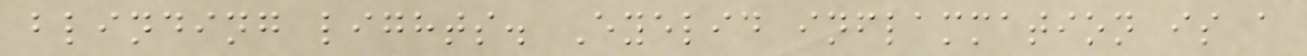blinding lights. Eyelid inflammation is a
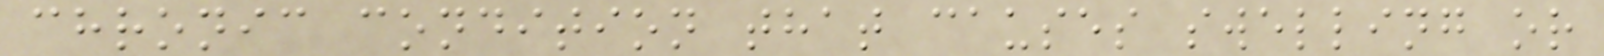chronic condition that causes swelling or
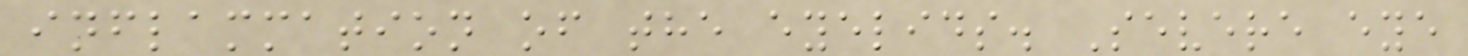inflammation of the eyelids. Severe eye
